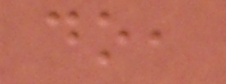do,
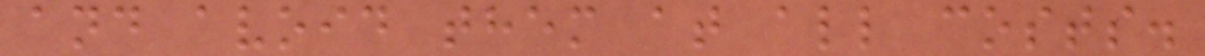and avoid them at all costs.
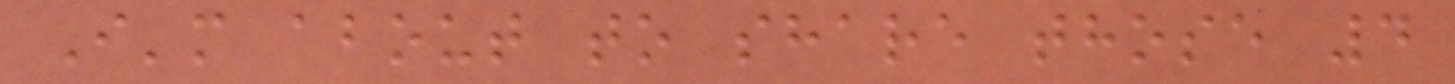I'm about to share those 4
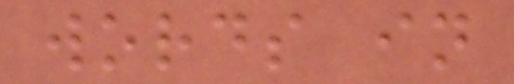words in
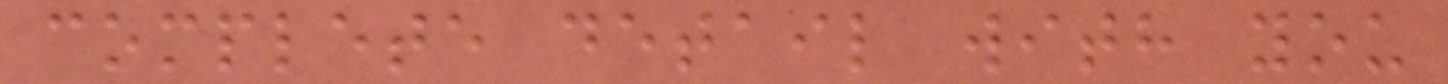complete detail with you
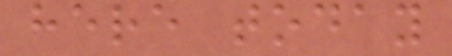here today
